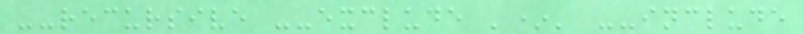--recursive --exclude '*' --include
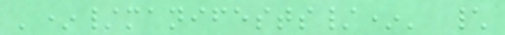'*/manifests/*' \
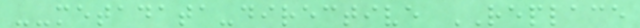--metadata-directive REPLACE
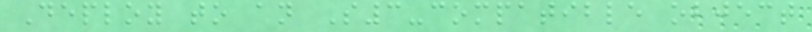Deploy to an S3-compatible object
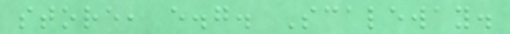store, e.g. Scaleway.
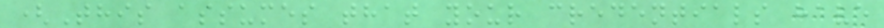(This assumes that your credentials have
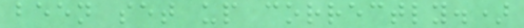been set up correctly.)
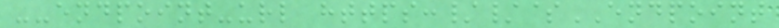--endpoint-url https://$ENDPOINT
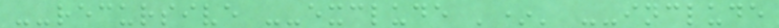--recursive --exclude '*' --include
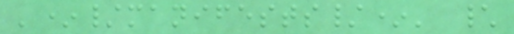'*/manifests/*' \
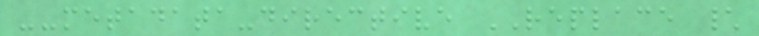--metadata-directive REPLACE \
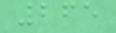265
